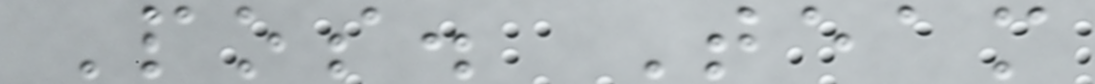Pos. Team
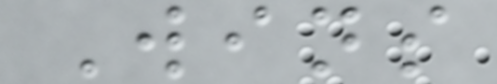Wins
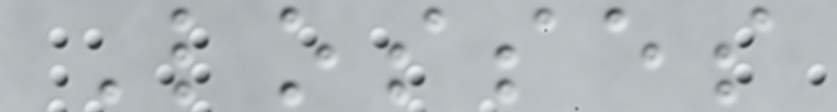Losses
